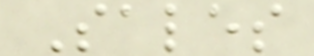Sales
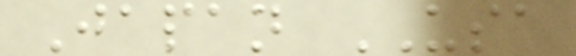Japan USA
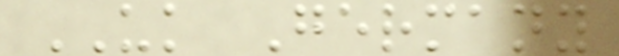UK Germany
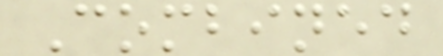Combined
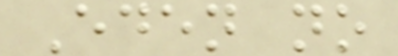Eden no
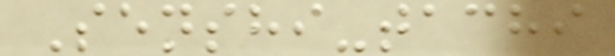Senshi-tachi
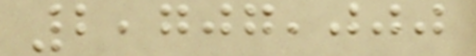2,707,000
